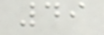49
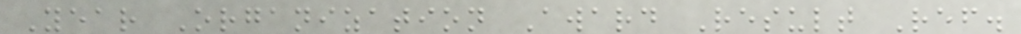Year Organization Award Result Ref.
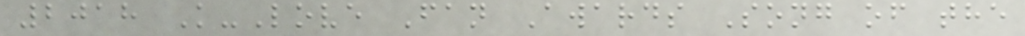2018 K-Love Fan Awards Song of the
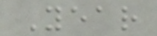Year
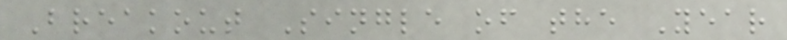Breakout Single of the Year
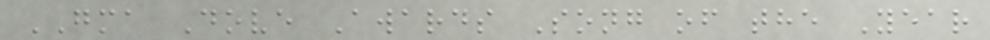GMA Dove Awards Song of the Year
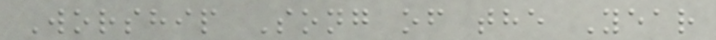Worship Song of the Year
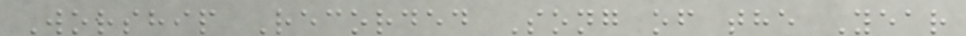Worship Recorded Song of the Year
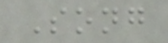Song
